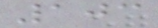103
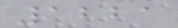1221
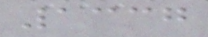1337
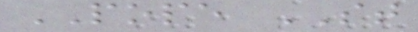POPE ST
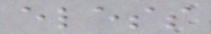eless
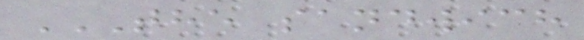THE SANDWICH
